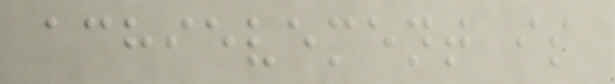achievement is
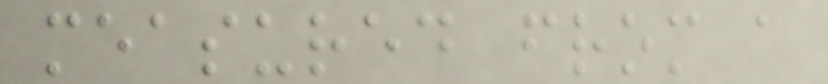measured from a
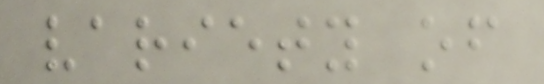variety of
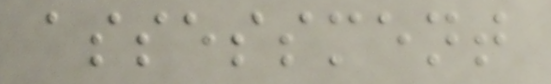assessment
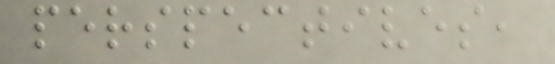perspectives,
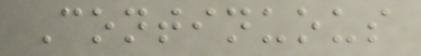Continuous
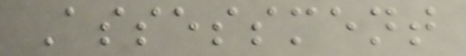Assessment
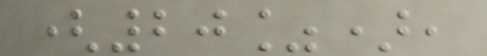(20%),
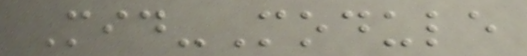Mid-Module
